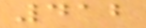412
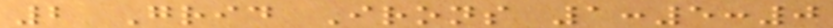2 Grid Irons 1:5:0
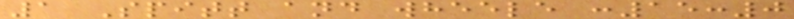1 Spitt and wheele :15:0
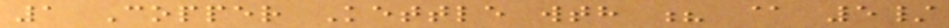1 Copper Kettle wth ? @ 5/
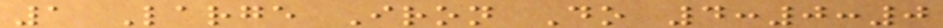1 Large Iron Do 4:0:0
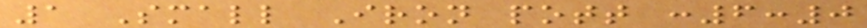1 Small Iron pott :6:0
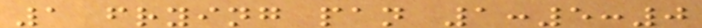1 frying pan 1:5:0
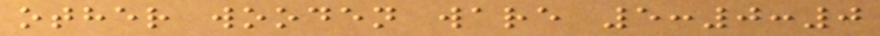other wooden ware 5:0:0
